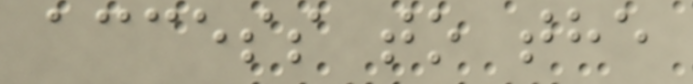access to the
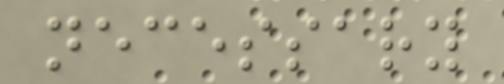necessary
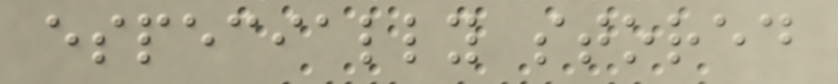especially stored
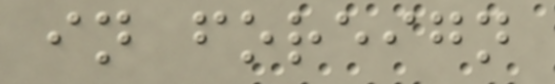in foreign
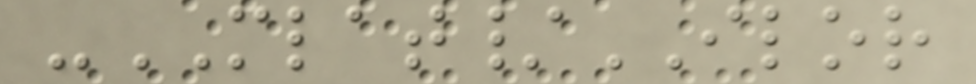-MLAT/ILOR
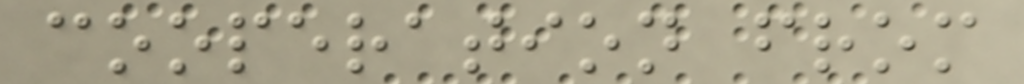cooperation from
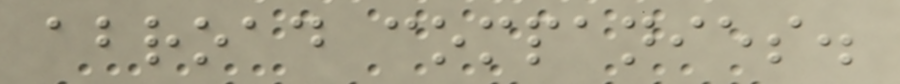abroad companies.
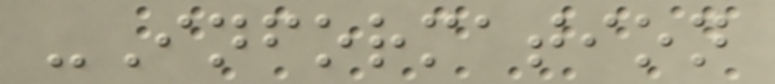-Information
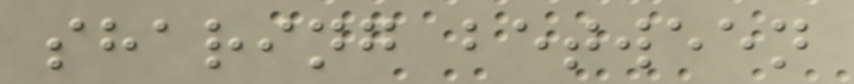sharing between
